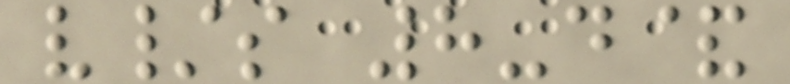v/s 8-d&
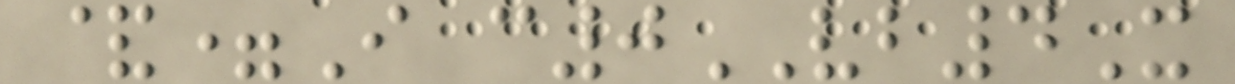&=I c0VB4X
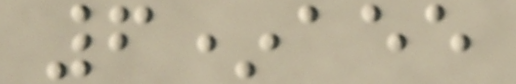6*aee
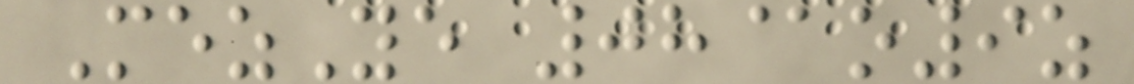MezYe 08@o9z
